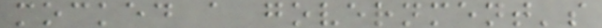mocked a government's
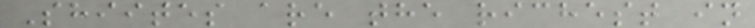Shiites are the richest in
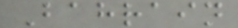Bahrain
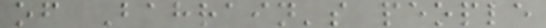of Bahrain's people
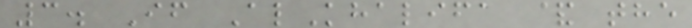3. If AlKhalifa & the
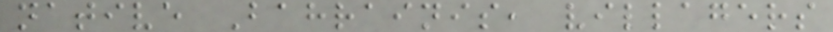native Bahrainis, villagers
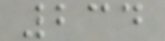234
